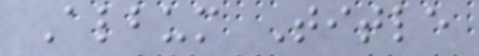Album Title
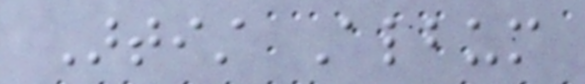Artist Album
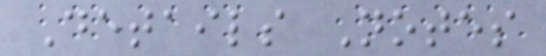Details Notes
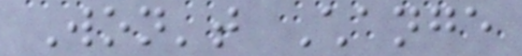Won't Change
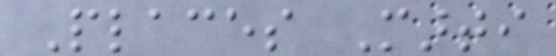Places Marti
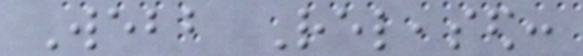Webb Released:
